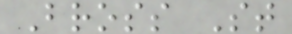Bross St
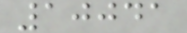10041
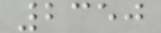2350
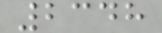2348
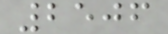2506
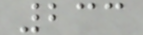233
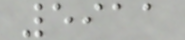5911
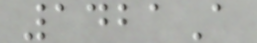1421A
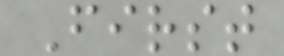First
